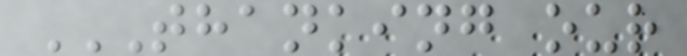THANKING OUR
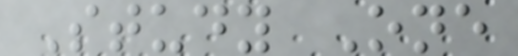Study One
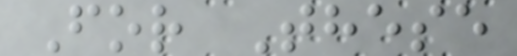For These
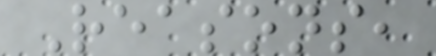Reasons,
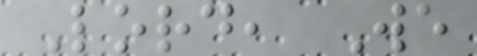Lord, We
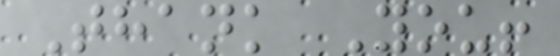Thank You!
